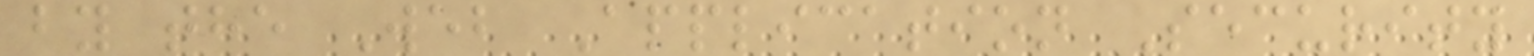by the Web Application Security
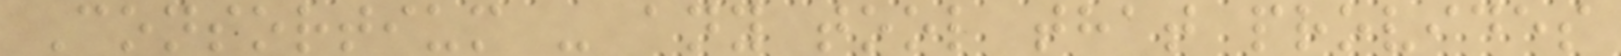Consortium - any tool that provides
